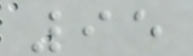95
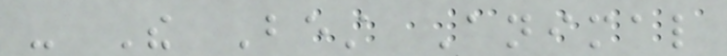- The Best Animal
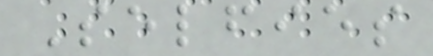Selfies
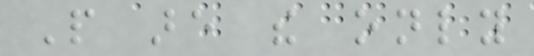People are the only
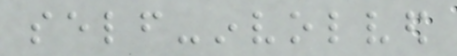self-involved
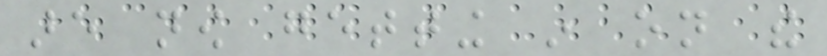are now getting in on the
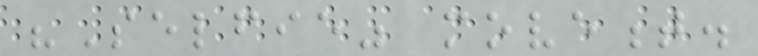"Selfie" movement.
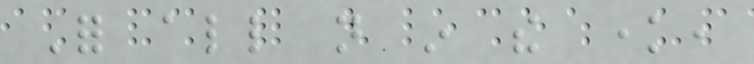For all not in the know,
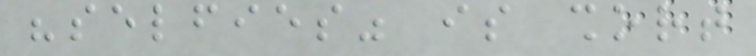"selfies" is short
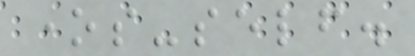ones-self.
